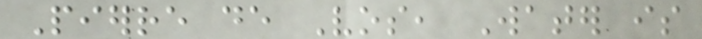Pierre de Vos, Water is
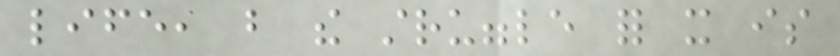life, but the struggle for it is
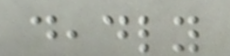deadly
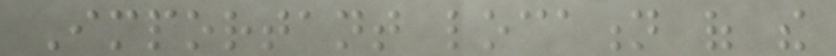Important location of the
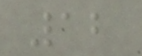12
